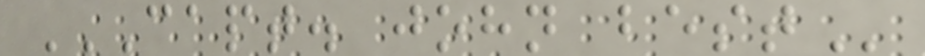CAPT. JOHN BEST
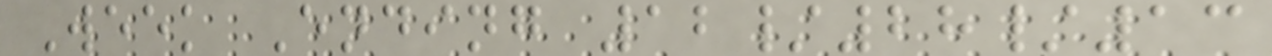Week Ending 12/28/13
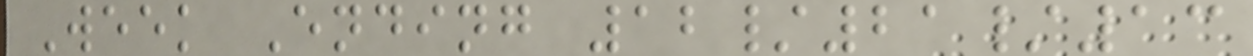Week Ending 12/21/13
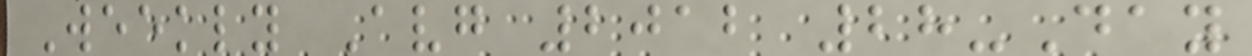Weekly Avg 2012 28-Day
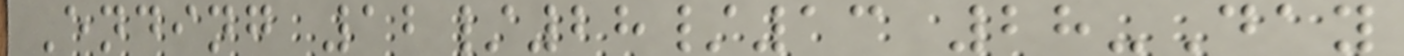Ending 12/28/13 28-Day
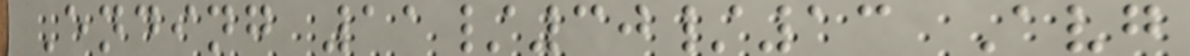Ending 11/30/13 Avg
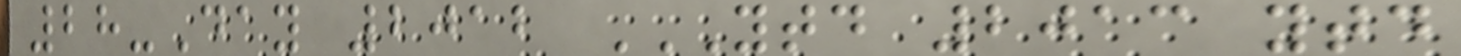28-Day 2012 YTD 2013 YTD
